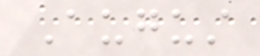August
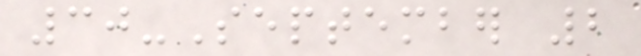30-September 2
